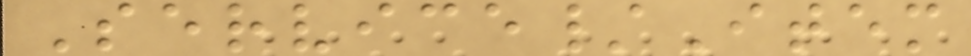Service/Item
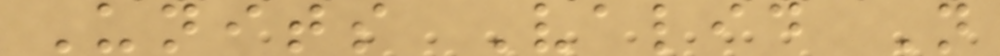Units Valid N
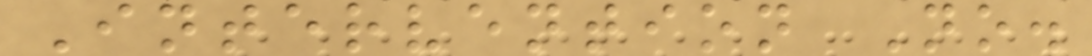Intervention No.
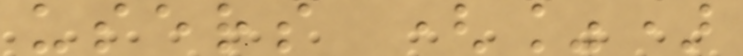users (%)
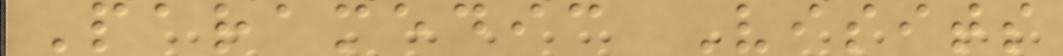Paramedic Visits
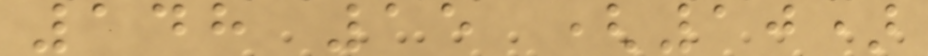148 15 (10)
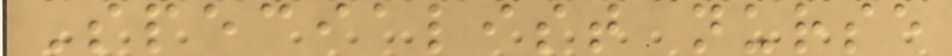Specialist nurse
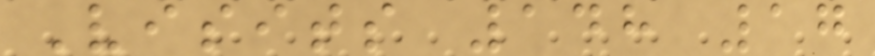Visits 148 17
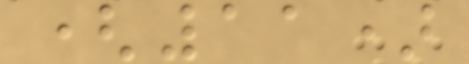(11)
